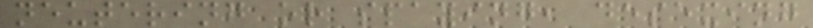neutering or spaying, desexing
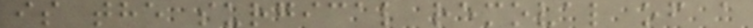is the surgical removal of a
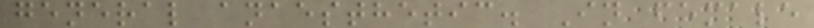general anaesthetic. In female
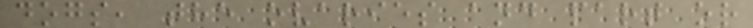dogs, the ovaries and part or
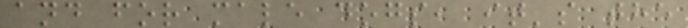and for male dogs, it's the
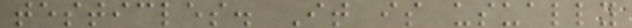testicles. It is usually
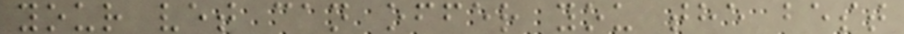your vet can offer you the best
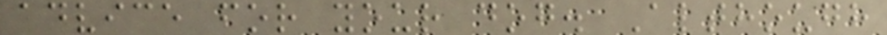advice for your dog. Although
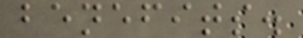benefits.
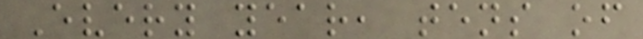Every year, tens of
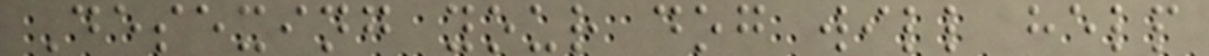Desexing your dog will help
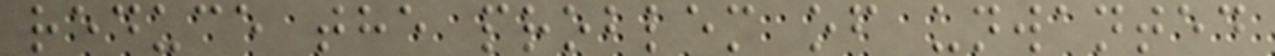reduce the problem of unwanted
